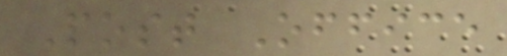Post Office
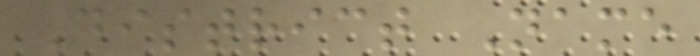District Name
